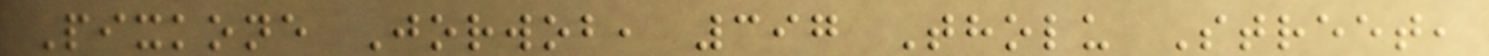Pixkone Jorwob, 397 Tholu Street,
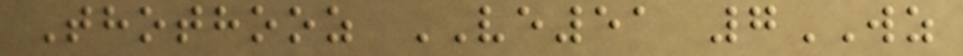Thothooz VE51 7WZ
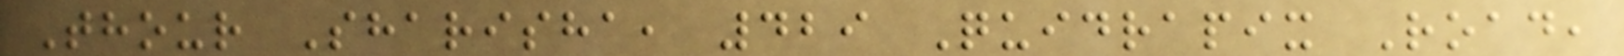Thour Sharisha, 429 Quidrapix Road,
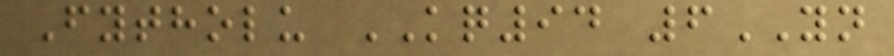Fytholu KQ94 6YN
